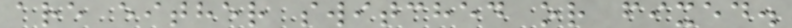are either switched or fixed.
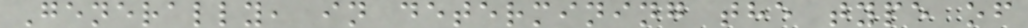Generally, in determining the type of
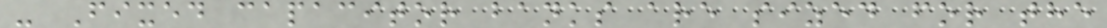- Fixed capacitor banks are sized for the
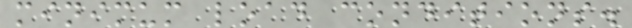minimum load conditions.
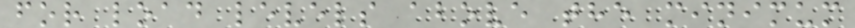for load levels above the minimum
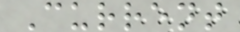Current
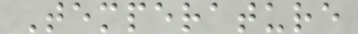Temperature
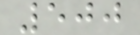500
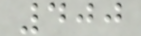400
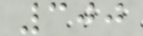300
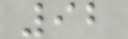92
